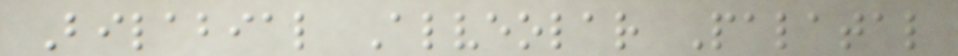Bilabial Alveolar Palatal
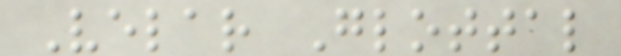Velar Glottal
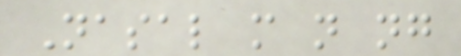Nasal m n ng
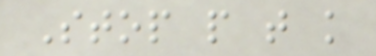Stop p t k
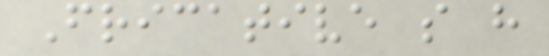Fricative s h
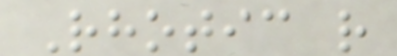Rhotic r
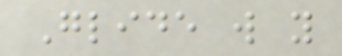Glide w y
